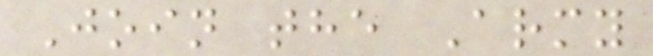Join the Army
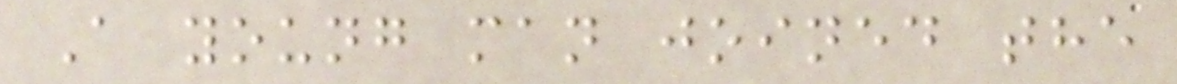A young man joined the
